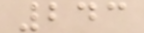243
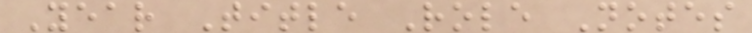Year Title Role Notes
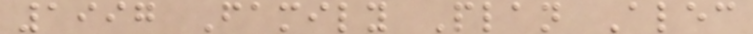1997 Family Plan Alec
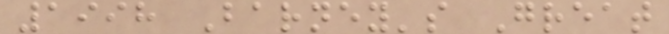1998 Barney's Great
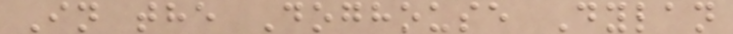In the Doghouse Dylan
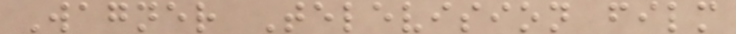Wagner Television film
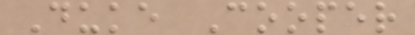Duke Cooper
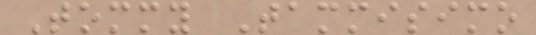Tommy Tammisimo
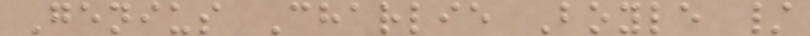Genius Charlie Boyle /
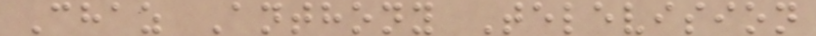Chaz Anthony Television
